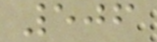506
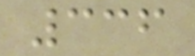336
